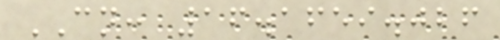CN: 16.1659.026
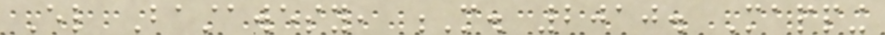El Bastawesy, M. 2010. Mapping
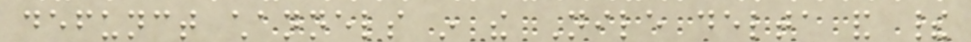defunct channels in the Nile delta and their
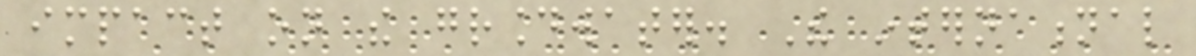impact on the groundwater. The international
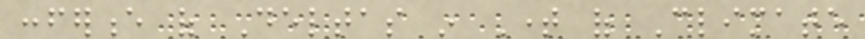conference of Deltas in Time of Climate
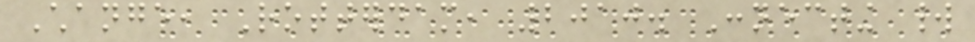Change, Rotterdam, 2010. Connecting world
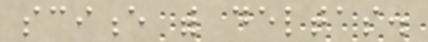science with deltas.
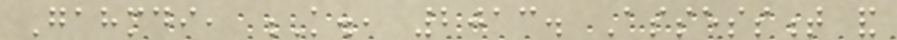Gahmdi, K., 2013. Assessment and
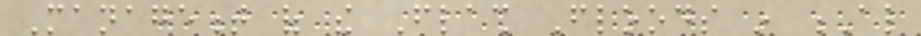Management of the Flash Floods in Al
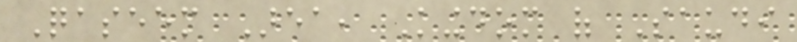Qaseem Area, Kingdom of Saudi
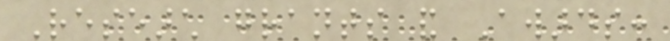Research grants and Awards:
